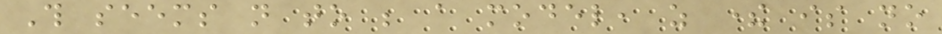This seems not to be a model, as there is no
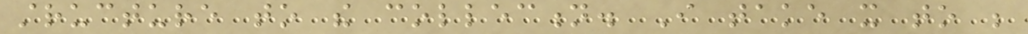structure to the collection. I take it to be
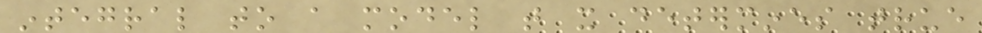integral to a model that it determines true
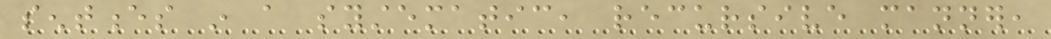sentences in a systematic, recursive manner,
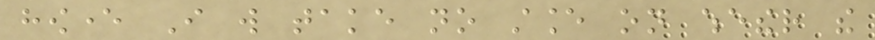however I will take no stance on whether the
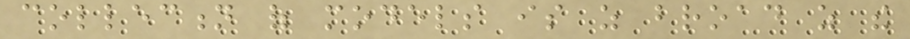collection of models is as broad as the
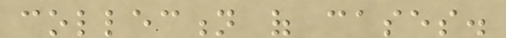collection of cases.
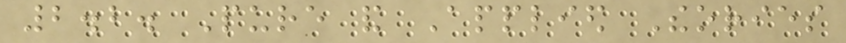2.2. Pure and Applied Theories
